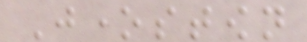Jonestown
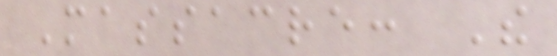Massacre: The
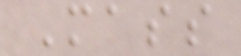Mass
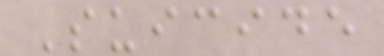Suicide
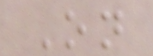On
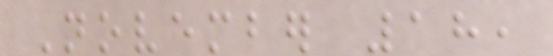November 18,
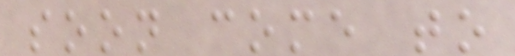soon come to
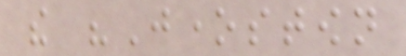the "Jonestown
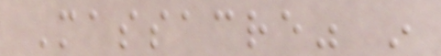Massacre" in
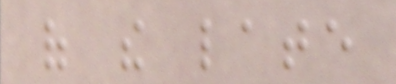of the late
